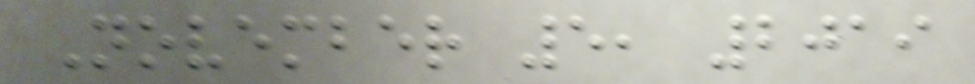November 5, 2019
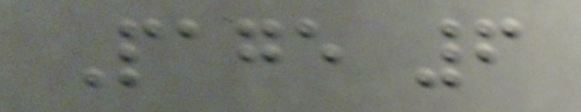Page 6
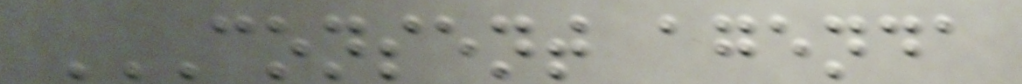CONSENT AGENDA
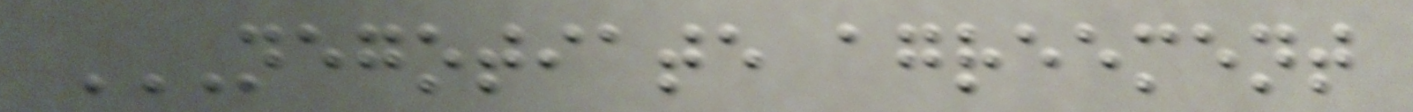NEGOTIATE AGREEMENT
